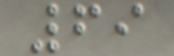69
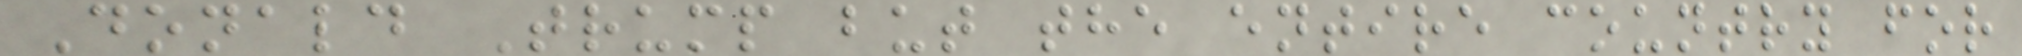Donald Trump but the entire country for
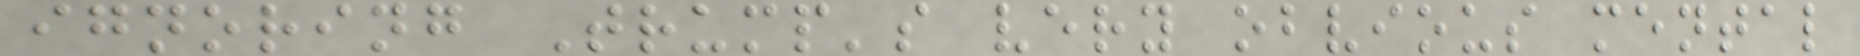ignoring Trump's very obvious mental
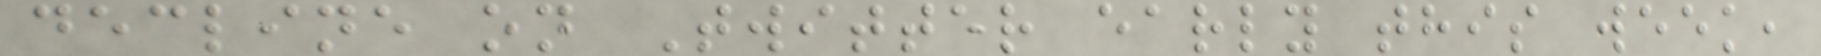decline on Twitter early this week,
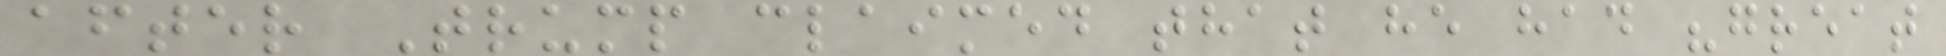after Trump claimed that he had "great
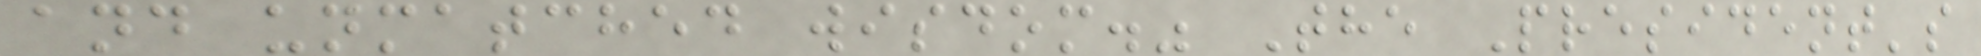and unmatched wisdom." The President's
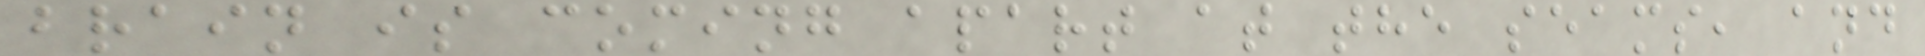brain is coming apart at the seams, and
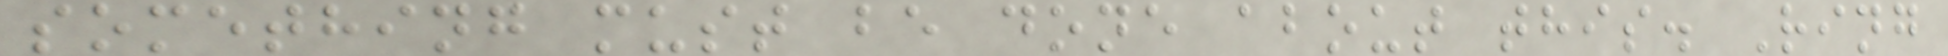something must be done about this. Ring
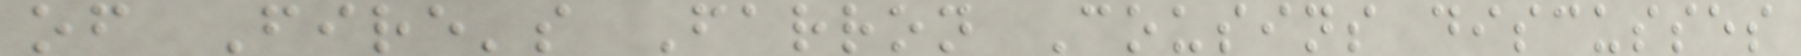of Fire's Farron Cousins discusses
